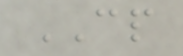CP
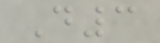D3
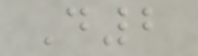D2
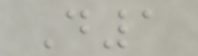D1
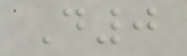D0
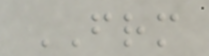FRM
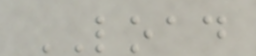LOAD
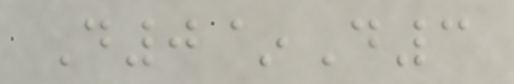D0~D3
